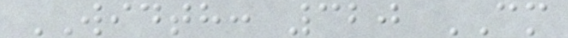WIDTH: 320 CM
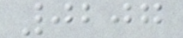0207
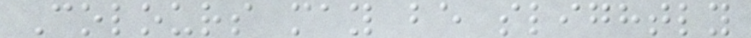Colours may be slightly
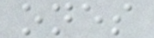ones
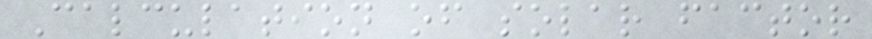Calculation of solar factor
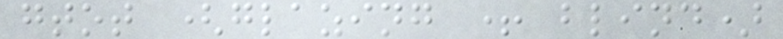gtot (glazing + blind)
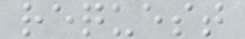request
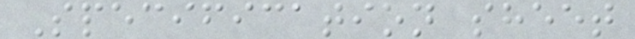Specification sheet
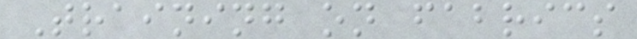Training on fabrics
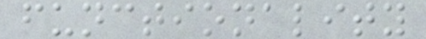functionality
